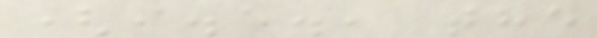(i.e., the
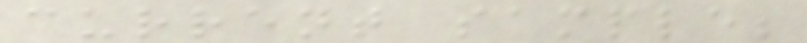current sample;
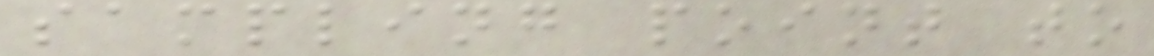sampling point to
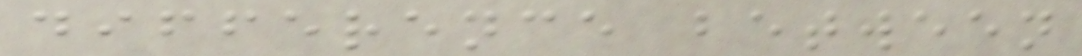difference between
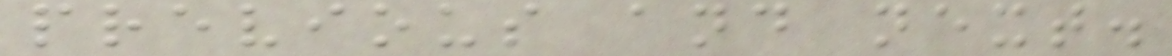previous and next.
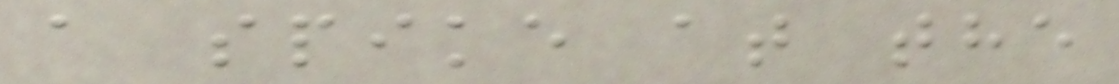a spike at the
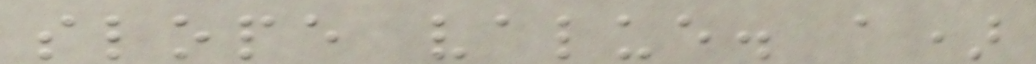slope value. a)
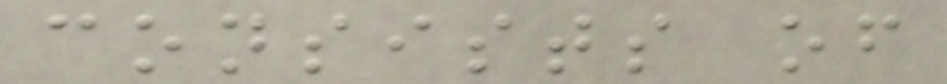consists of
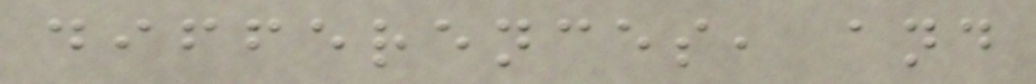differences, and
